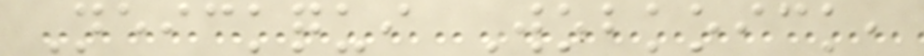Neickqui Wobkoick,
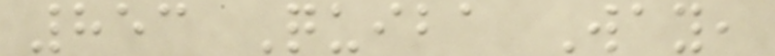853 Quiba Way,
